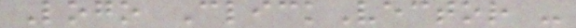Logo ClickVector -
